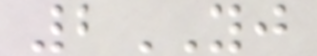2YJ
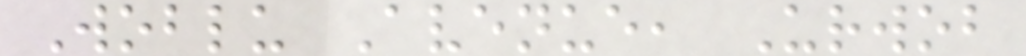Woblu Avenue, Urwob
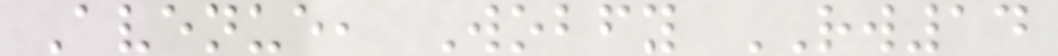Avenue, Wobfy RW14
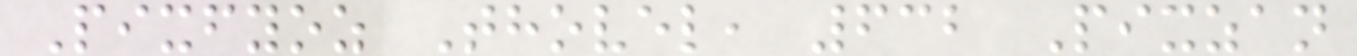Pixfyoz Thovel, 632 Pixzan
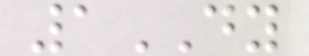1DY
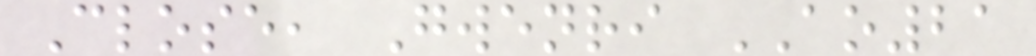Close, Gwenri AO21
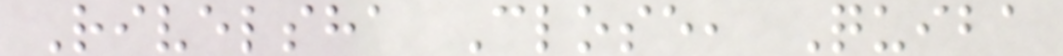Rivelsha Close, Quiba
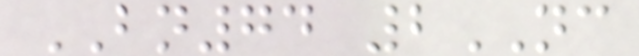BN74 2NC
